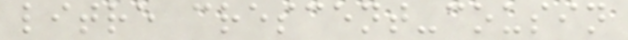litre crescent-cousin
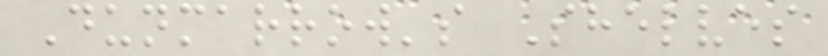Dunmarrow's Shelves
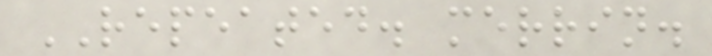REPEATED. merrin.
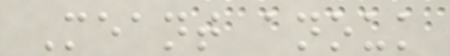Meant anouk
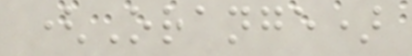(Orange)
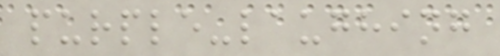purple-laughing
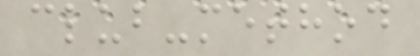club-method
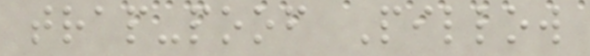trap-poof Pillow
